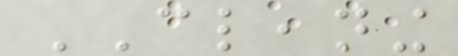CLEANING
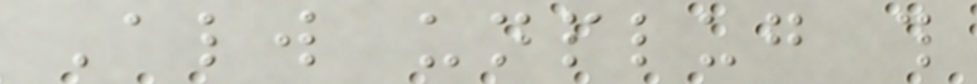Always unplug this
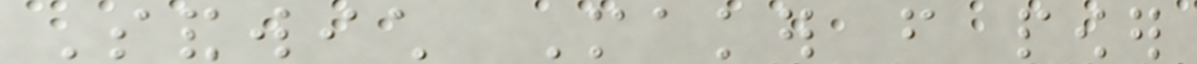Sandwich Maker from power
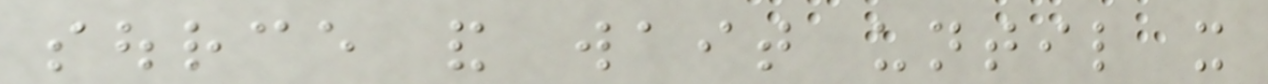source and wait until it
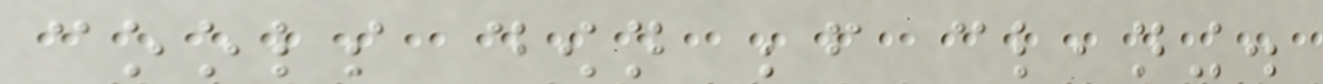cools down before cleaning.
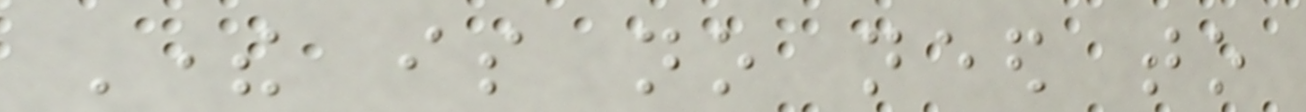There is no need to
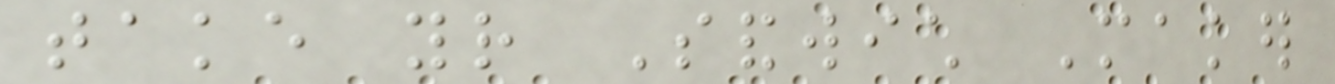take your Sandwich Maker
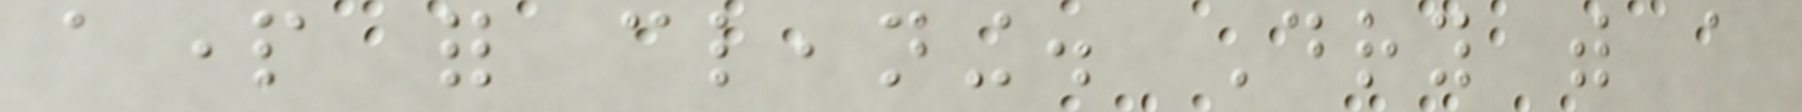apart for cleaning. Dry with a
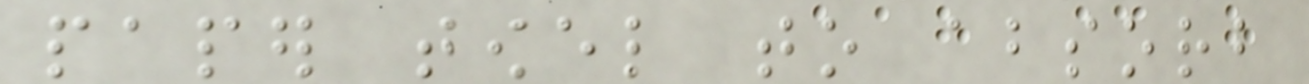paper towel to absorb
